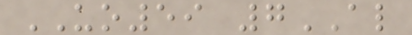UO59 7AL
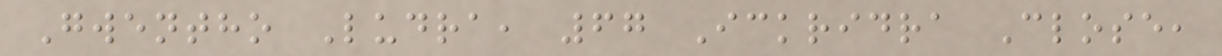Gwentho Ludra, 67 Ickridra Close,
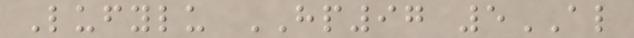Lufylu HP97 5AL
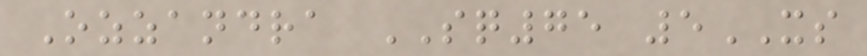Ozzandra SQ75 5XS
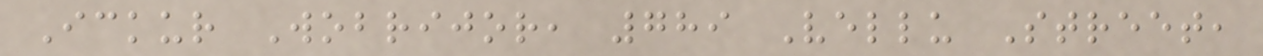Ickur Wobrijor, 789 Vellu Street,
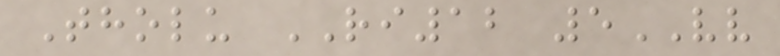Tholu RI12 5VV
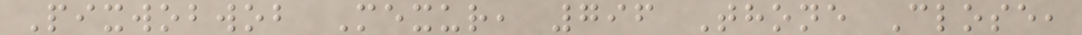Pixwobwob Mexur, 796 Thone Close,
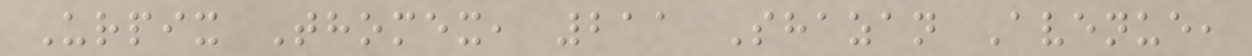Urpix Thomex, 211 Shazan Avenue,
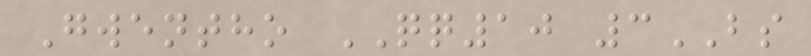Gwentho QQ10 3BS
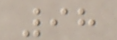98
